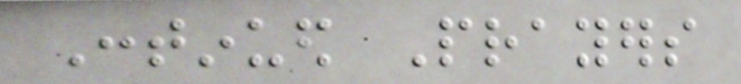Continued Prayers
